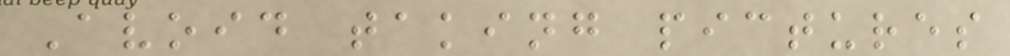Avoid taking pictures
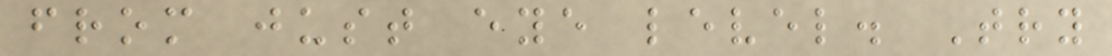from just eye level. Try
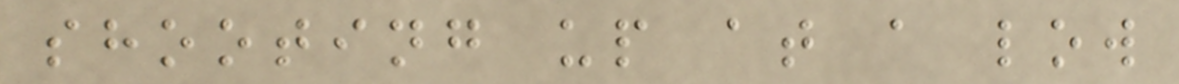shooting up at a low
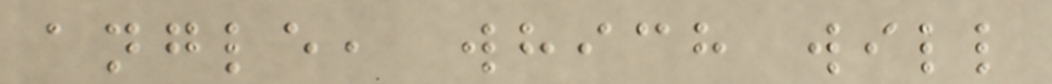angle, which will
